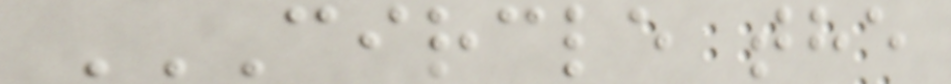CIRCLE THE
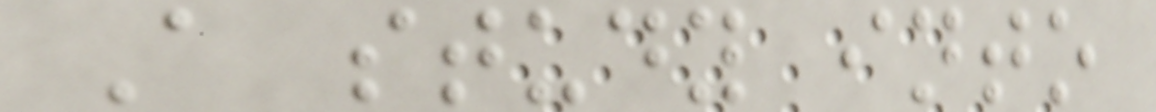A study into
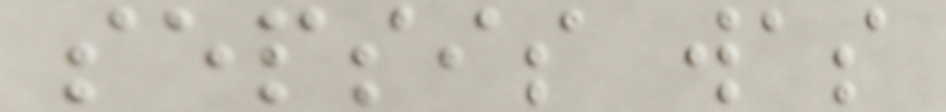sepsis was
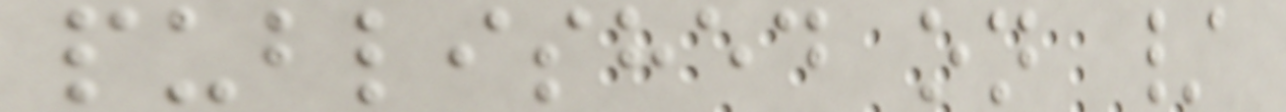published on /
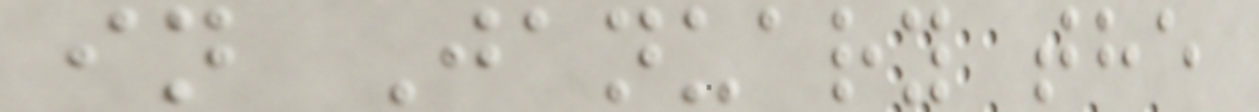in January the
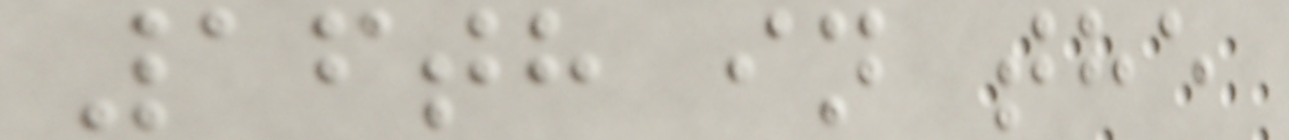16th in the
